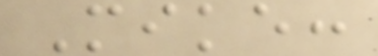Mike:
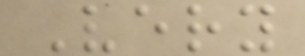Very
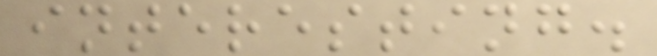interesting.
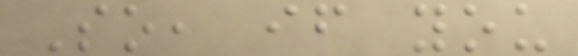So, if you
